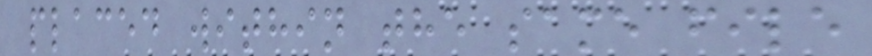placed within the same file
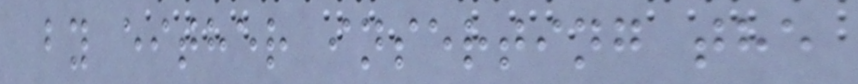by either inserting the
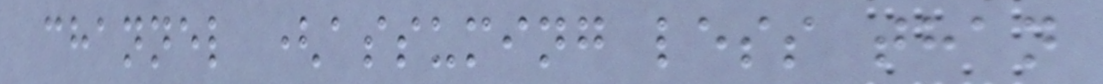channel (assuming less than
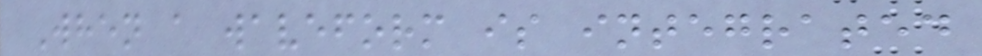When a waveform is integrated
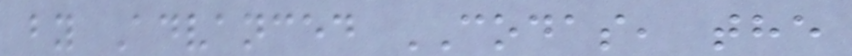by Advanced CODAS, the
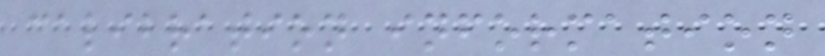calibration information
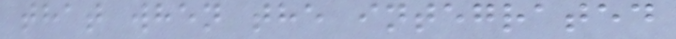that when the integrated
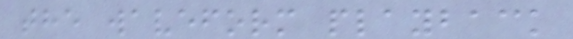the waveform playback
